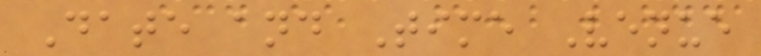Date and Time Venue
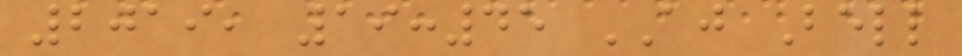2019, 19:45 AJ Bell
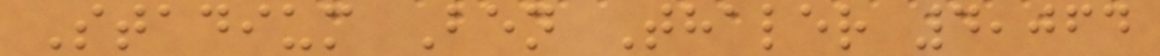Stadium Ben Thaler 4,064
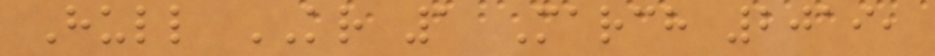Hull KR 1 March 2019,
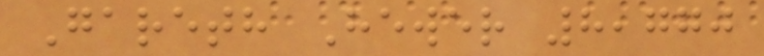Gareth Hewer 8,770
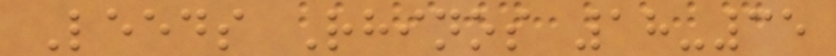Leeds Rhinos 18-35
